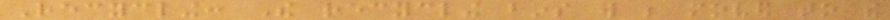Recycling: The recycling bins will be moved to the
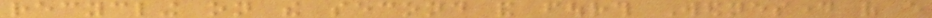recycling on the second and fourth Wednesday of every
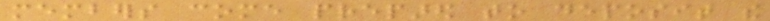members come prepared to deposit the
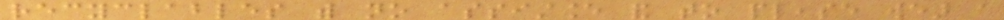recyclables with no assistance and to please wear a
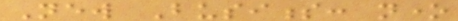New Business: none
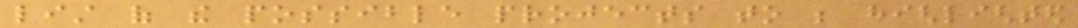list of the possible projects to be highlighted
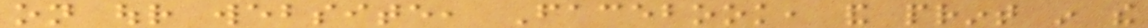on our website, Facebook, and print in the
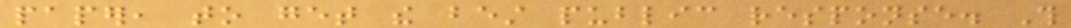paper, to get the best public response. This
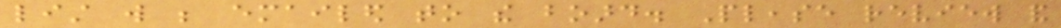list will be emailed to the board. Please review and
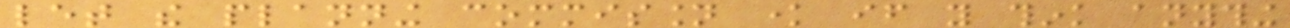let the planning commission know if you think anything
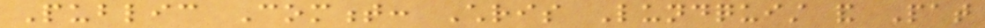Public Comment: Chris Lundquist and Pat
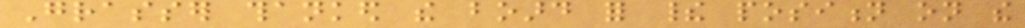Grasser thanked the board for their position on the
